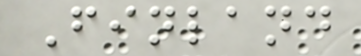Finland
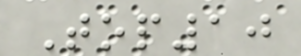Top10
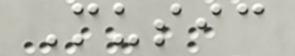Music
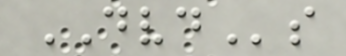DVDs
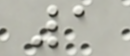1
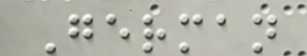German
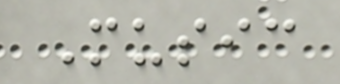Music
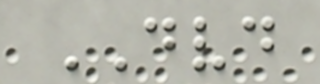DVD
